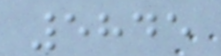5845
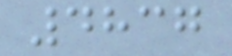4837
